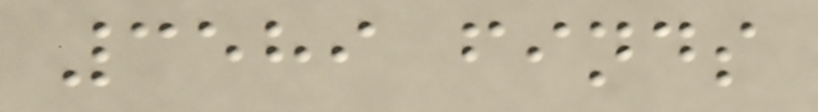3589 finds
